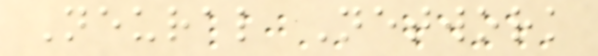Neural Network
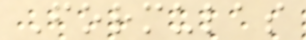Formulas
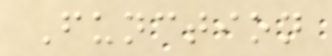Function
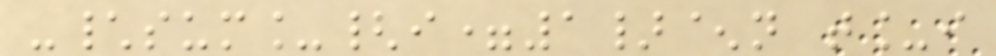-\sum_{i=1}^n t_i
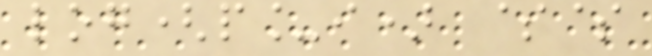log(p_i) $$
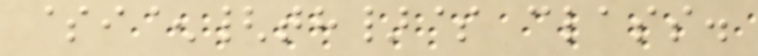$i^{th}$ class.
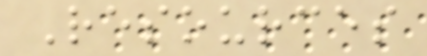Resources
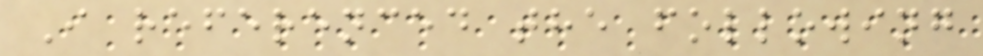I referenced the following
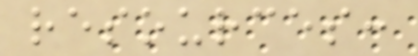resources:
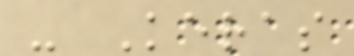- Keras
